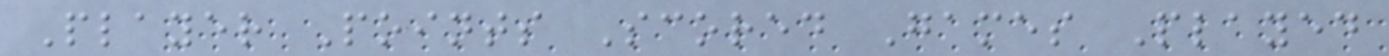Player Points Scored Games Played
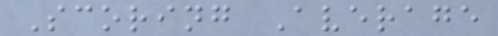Scoring Average
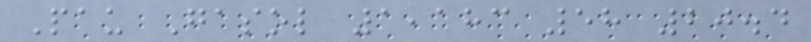Pau Gasol 1,183 58 20.4
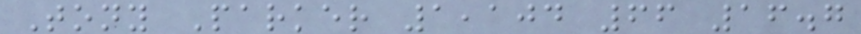Tony Parker 1,104 66 16.7
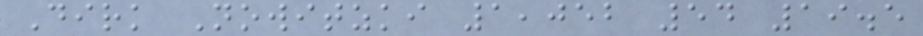Dirk Nowitzki 1,052 54 19.5
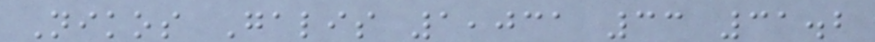Nikos Galis 1,031 33 31.2
